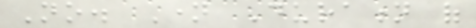No. Name Duration of
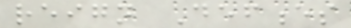reign Defences
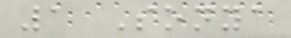1 Sonya
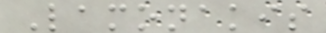Lamonakis
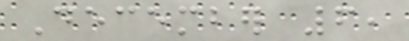December 6,
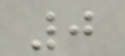0
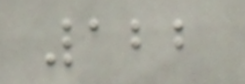122
